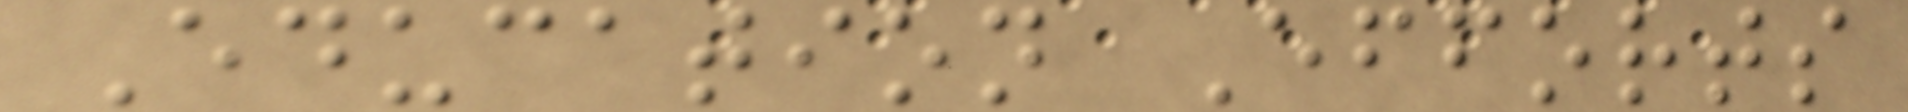Education Efforts
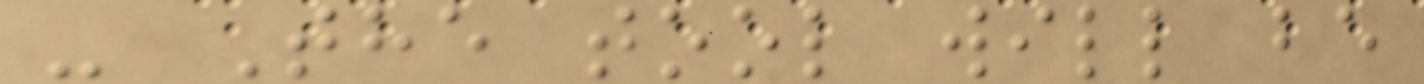- The tool will be
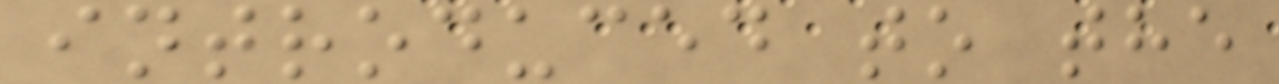introduced to the
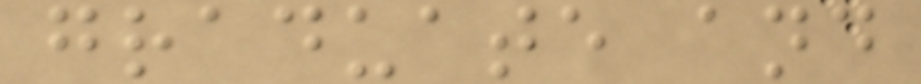graduate and
